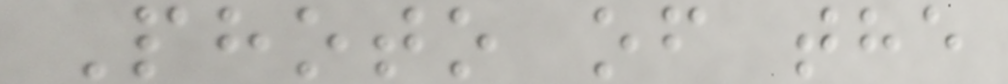Photo of the
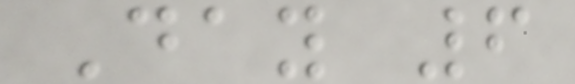Day 6
